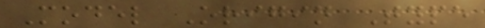Model Origin Type
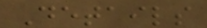Details
